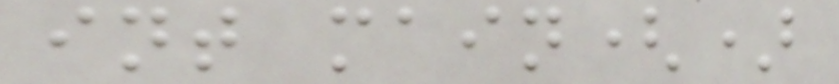int main()
